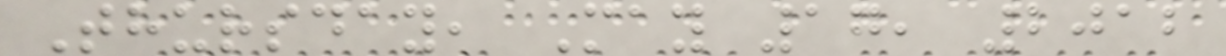Thursday, May 17, 2012
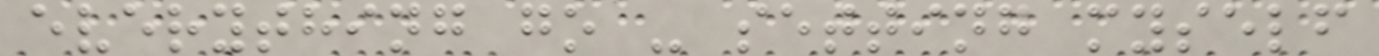everything go - setting myself
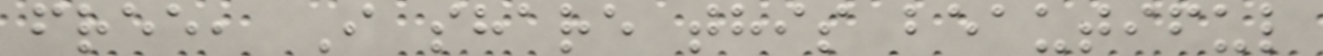free, I share this beautiful
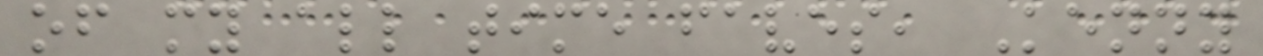of my all time faves, Kenny
